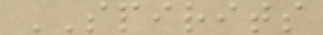SPIRITS
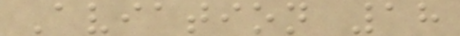Aviation 18
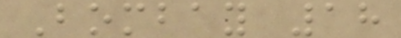Bombay 18
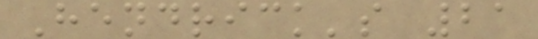Hendrick's 21
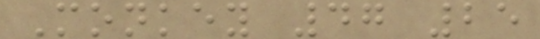Monkey 47 25
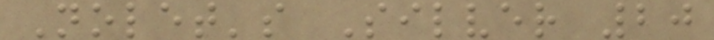Nolet's Silver 20
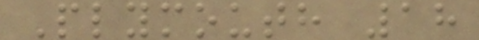Plymouth 18
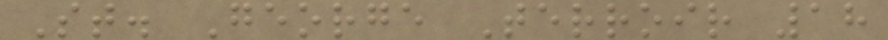St. George Terroir 18
